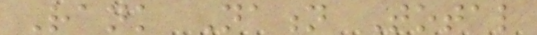Rank Nation Total
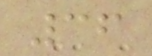36
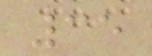35
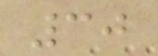30
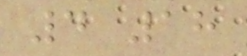4 18
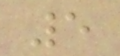5
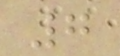7
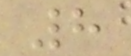8
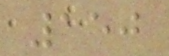150
